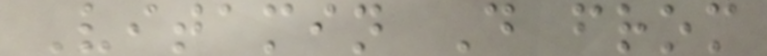Vitamin D from
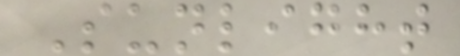Sunlight
